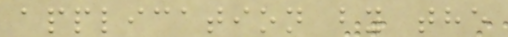application by the
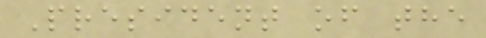President of the
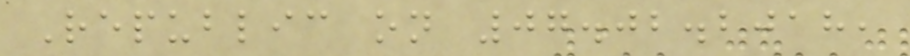Republic on 07.02.2018,
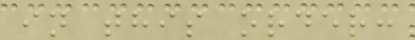in this order:
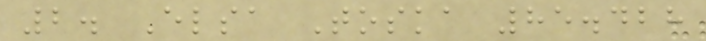2. Elsa Toska 85.428
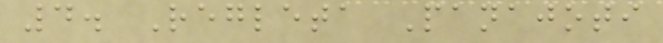4. Regleta Panajoti
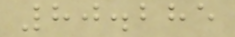80.285
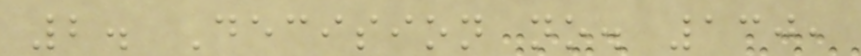2. Decision no. 130,
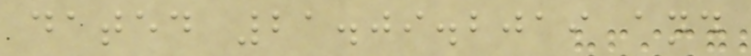dated 21.09.2019 and
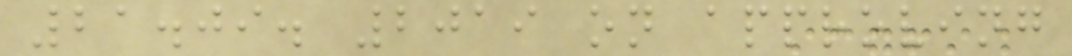21.09. 2019 on approving
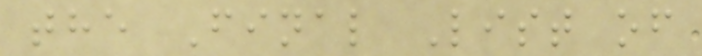the Final List of
